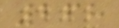268
